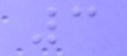3
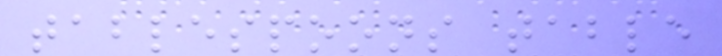tablespoons table
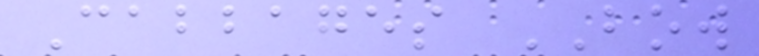Cabbages BOW
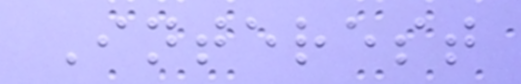Interest
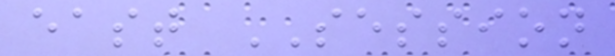east SESSION
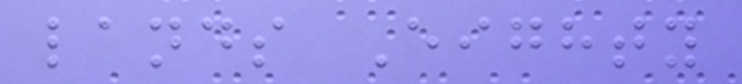lands Eighty
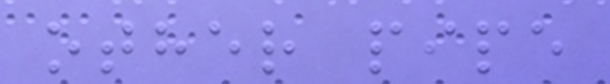other pipe
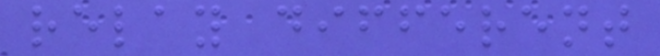relay different
